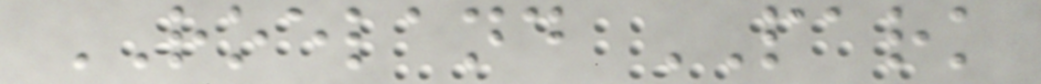ROELAND PARK
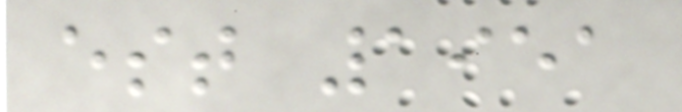est 1951
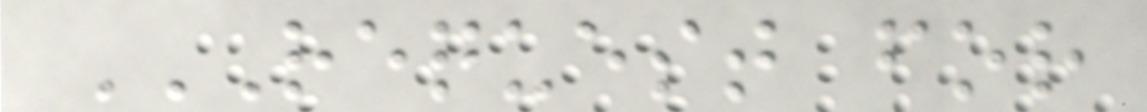REQUEST FOR
